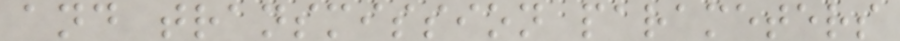and transmission parameters
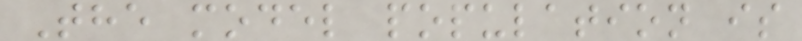The model population is
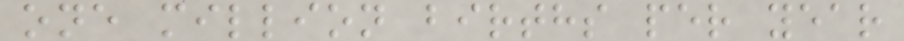one million births per year
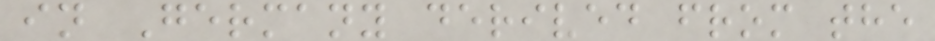in Germany derived from the
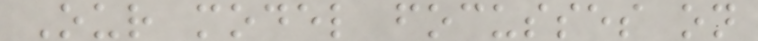Our model focusses on
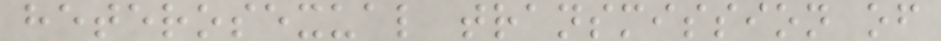heterosexual transmission of
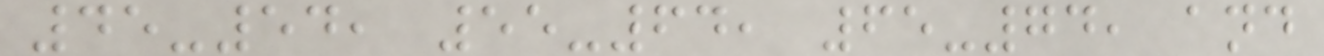45-54, 55-64, 65-74, and
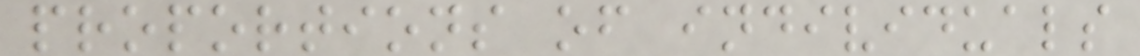proportions of individuals
